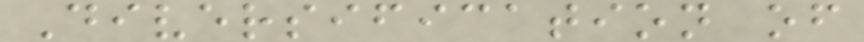Diversification of
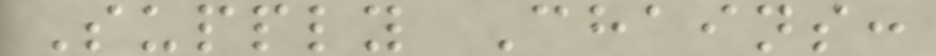Supply Chains:
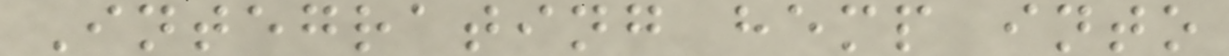Integrating hemp into
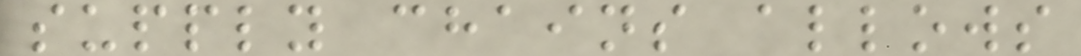supply chains allows
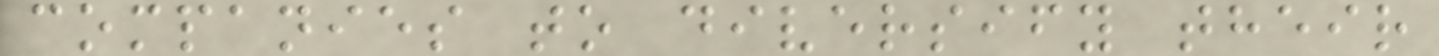companies to diversify their
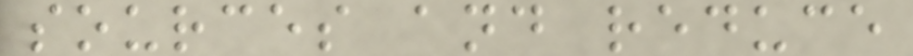sources and reduce
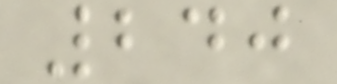240
